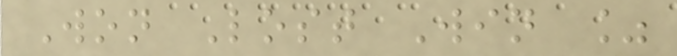Won Lost Win %
